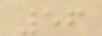56
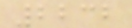2232
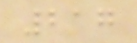217
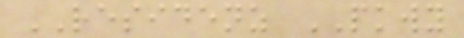RESIDENZ PKWY
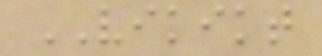VIKIKT
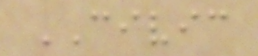CIVIC
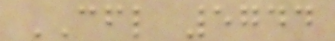CFL 5744
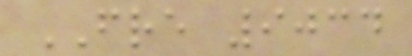FRE 9034
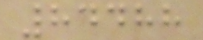84488
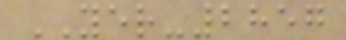YER-2857
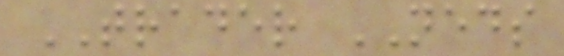TRADER NEDS
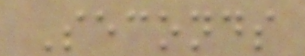Seconds
